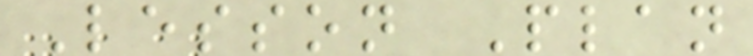Lesson Plan
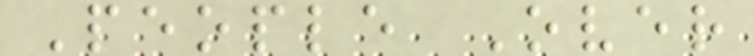People Over
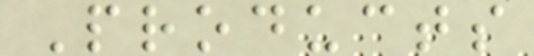Products
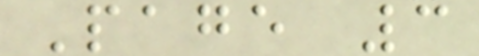Page 3
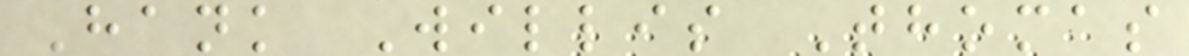Hank Willis Thomas
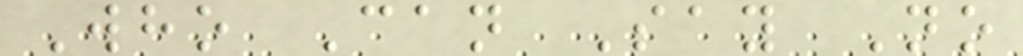Who Can Say No
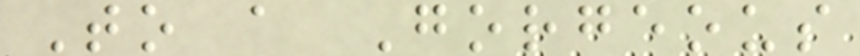To a Gorgeous
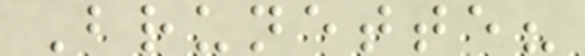Brunette?
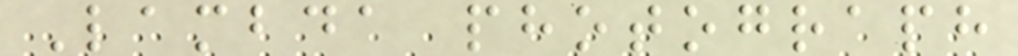Lambda photograph
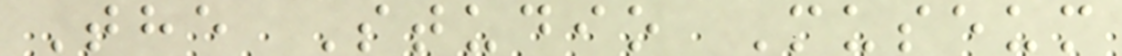The Studio Museum
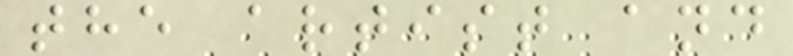the artist and
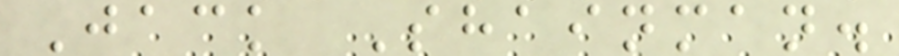Jack Shainman.
